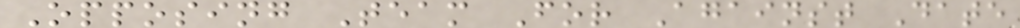Opposing Team For Against Date
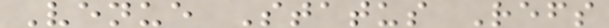Venue Status Refs
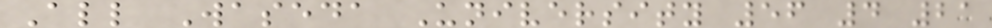All Waseda University 56 4 21
